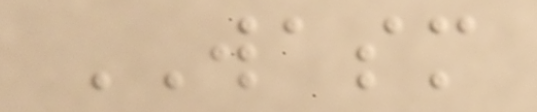WASM
